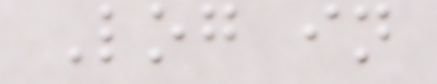Log in
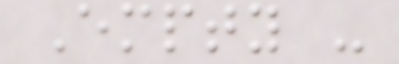Empty -
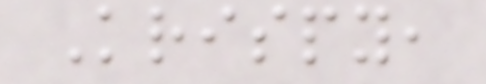Krispy,
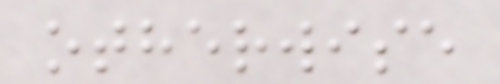otherwise
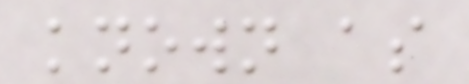known as
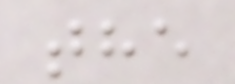the
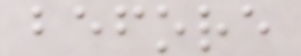before
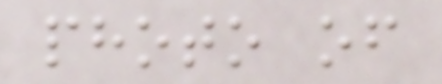photo of
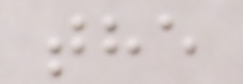the
